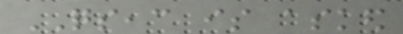QSEAC is asked
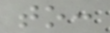to:
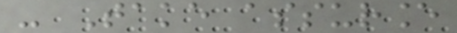- Take assurance
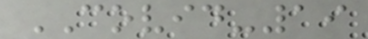COVID-19
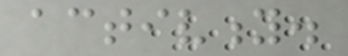activity.
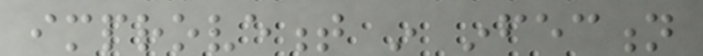improvement in infection
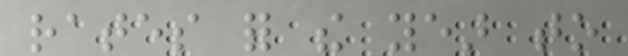rates for the year to
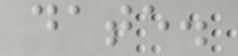date.
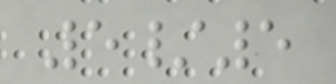5/5
